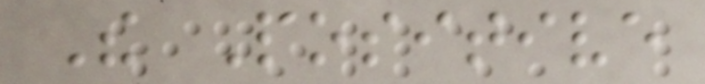The Positive
